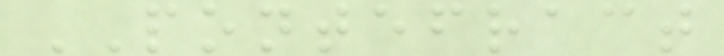PONTEFRACT
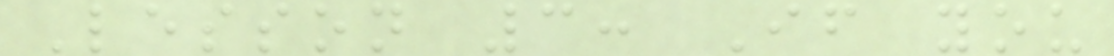Lesson 3: If you
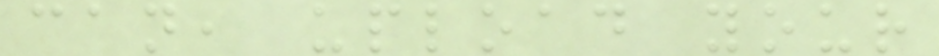can, upload your
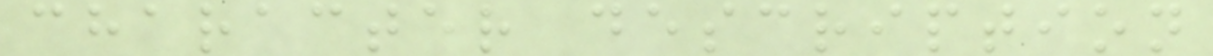character description
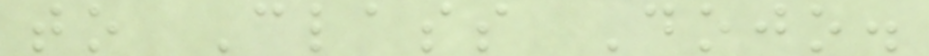to Class Dojo.
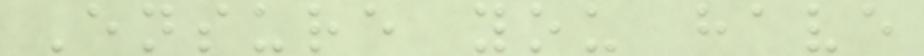Ensure you have
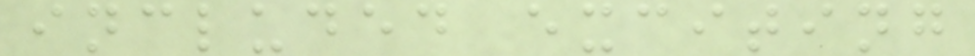included exciting
